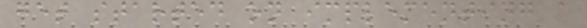get started on implementing a
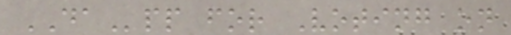DApp for Voting on
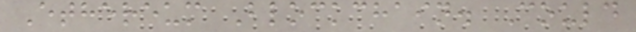Ethereum Blockchain. Could
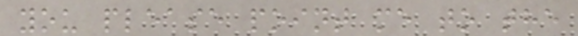you please point me to the
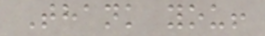Thank you!
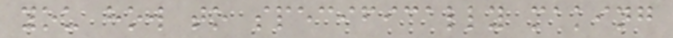you how to specifically making
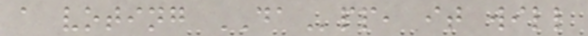a voting DApp, it will
